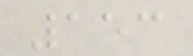153
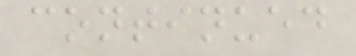continued
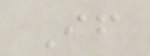If
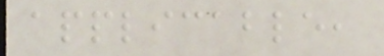applicable,
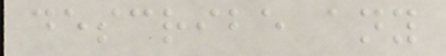describe any
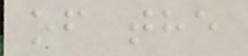of the
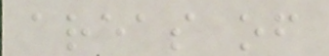areas of
